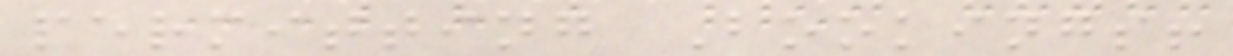permitting Bookings!
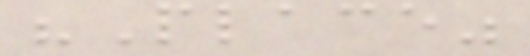"Place"
